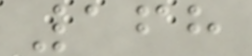168
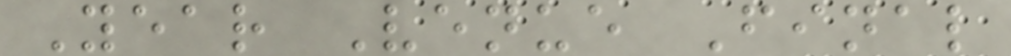Year Venue Final
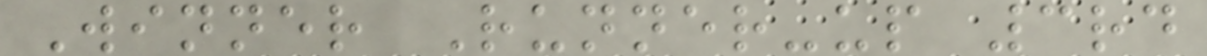Winner Runner-up 3rd
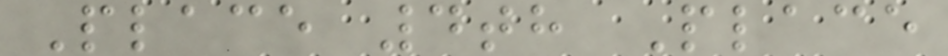Place 4th Place
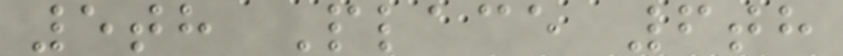5th Place 6th
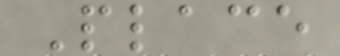Place
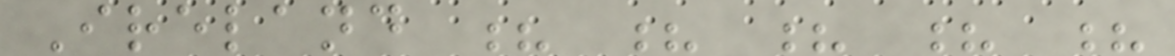Ireland ? ? ? ? ?
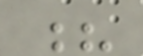?
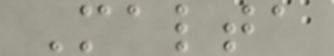Malta
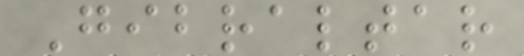Gibraltar
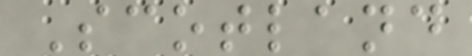Scotland
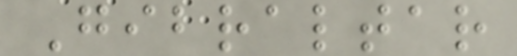Gibraltar
